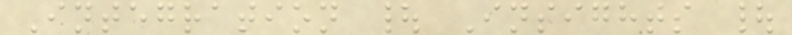Integration | Insights |
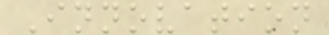Innovation
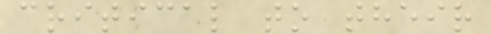critical to their
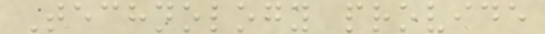Technology provide
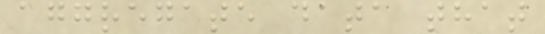aggregate data that
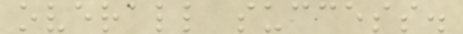overall success.
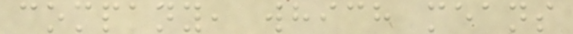company, which means
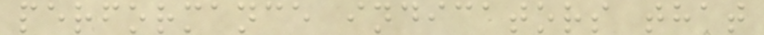performance indicators that
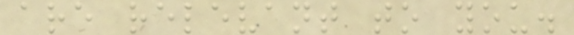are relevant to you.
